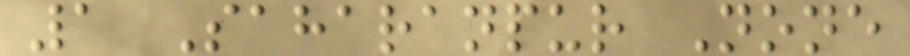1 Saharanpur None
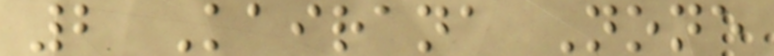2 Kairana None
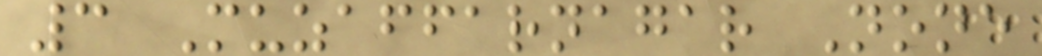3 Muzaffarnagar None
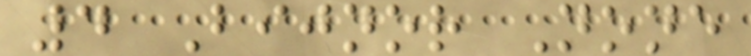4 Bijnor None
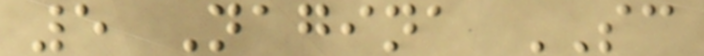5 Nagina SC
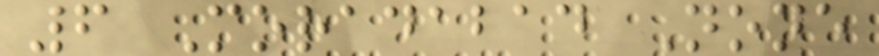6 Moradabad None
